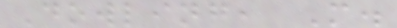Dowling, M.
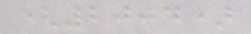(2004)
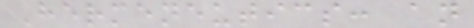Hermeneutics: an
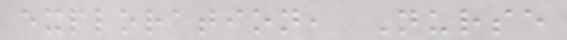exploration, Nurse
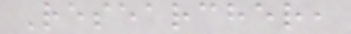Researcher,
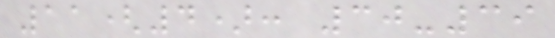11(4): 30-39
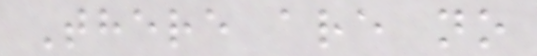There are no
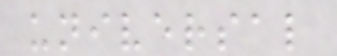universal
